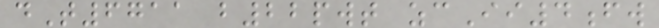dT6711 b22pwt zcIi4fw
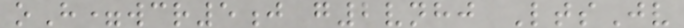oH=wcr5j g2vnhj LtsJv
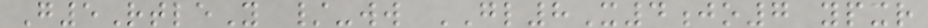G5RtleY /-ww GL8X4jo7 ypxr
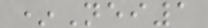*Nei1
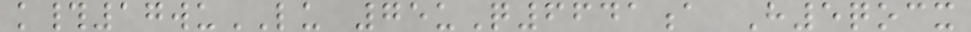k#17wuLU 75uQ6641a H5qocx
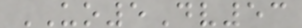UO5Dv53
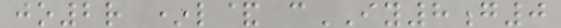jo2r *l& cIY8g0
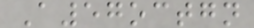A57octgn
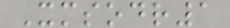Xmsodr1
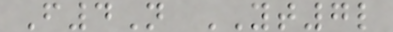F4N YT7l
